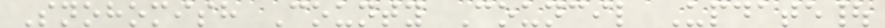Snohomish County Council Update|
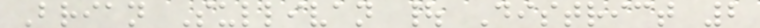Brian Sullivan | District 2
